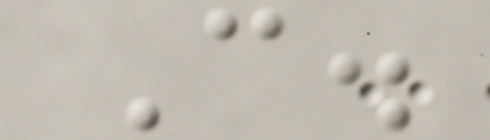C.
